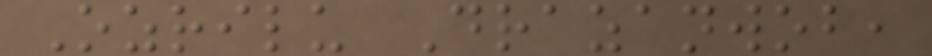Ozrilu Drazanwob,
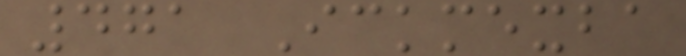471 Ickmexba
